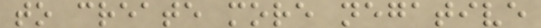to create more negative
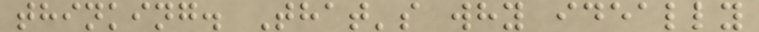thinking. That's why ideally
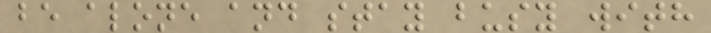be alone and stay busy with
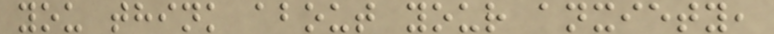you think about your anxiety,
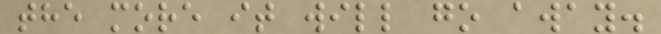the more it will go away.
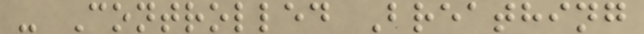- Controlled Breathing
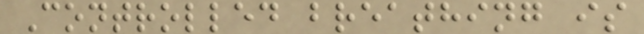Controlled breathing is
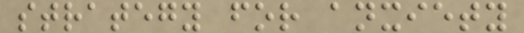strategy for anxiety
